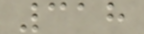318
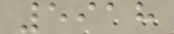5918
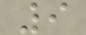9
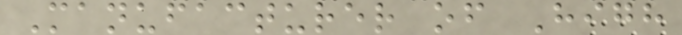Manufacturer of High
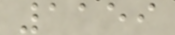1159
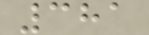381
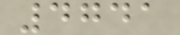4741
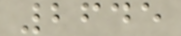2645
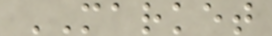MARKET
